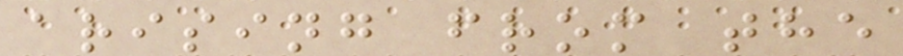arising from the
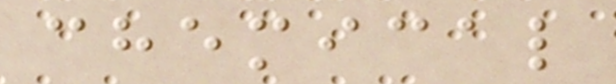chemical
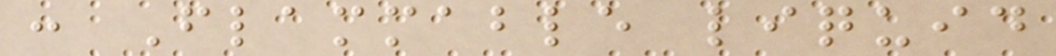: Flammable liquid
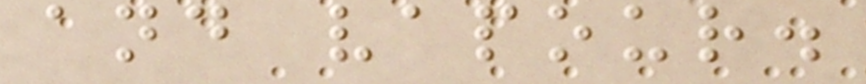and vapour.
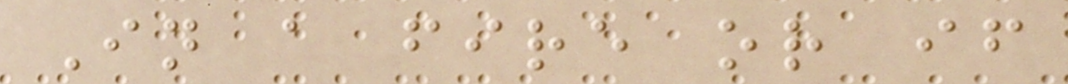In a fire or if
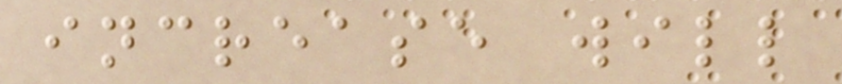increase will
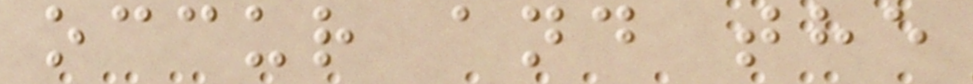occur and the
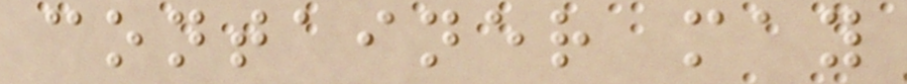container may
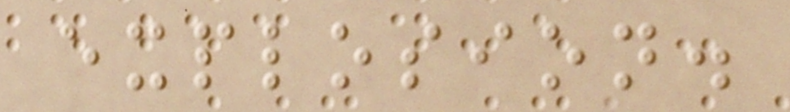explosion.
